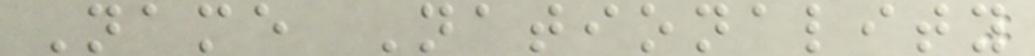Name Nationality
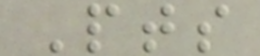Pts
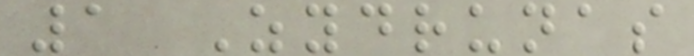1 Zydrunas
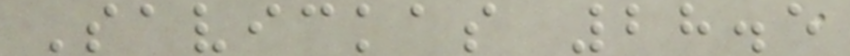Savickas 28.5
